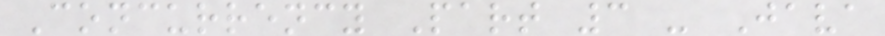Concurrency Part 3 - Java
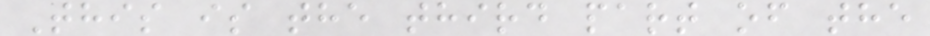This is the third part of the
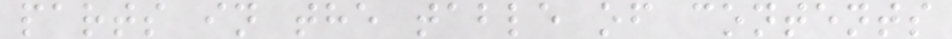parts in the table of contents
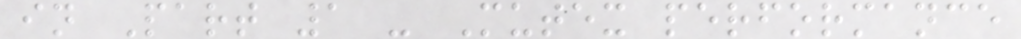in Part 1 - Mutex performance
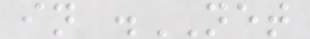in .NET
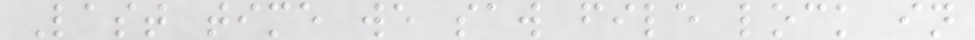Last time we saw file lock in
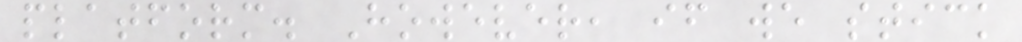platform. However, if we stick
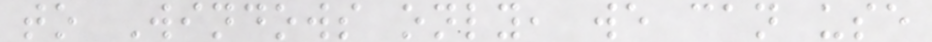to Windows only, we can use
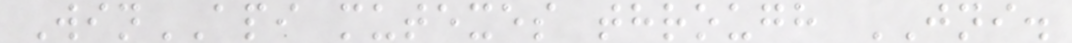WinAPI mutexes through JNI.
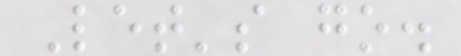Let's go.
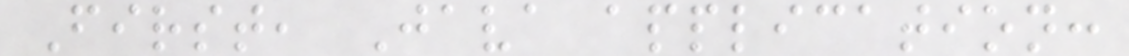First, Java application:
